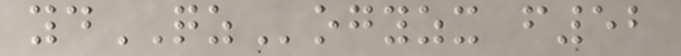ydQZogyzx f52
